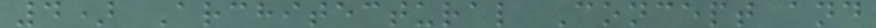4) Architectural Concept and
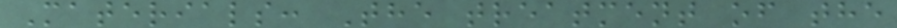Materials: The treatment of the
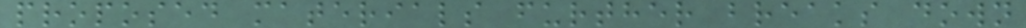proposed materials further breaks down
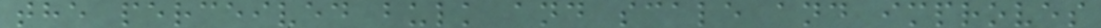the perceived bulk and scale and improves
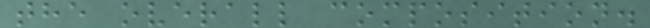the overall composition.
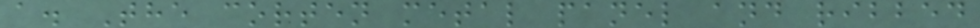a. The corten metal panel and ribbed
